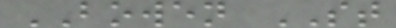BOWEN ST
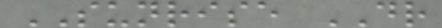SUNRISE DR
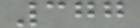377
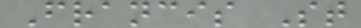Francis St
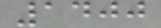1400
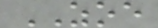ZOE
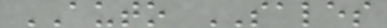AUTO SALES
